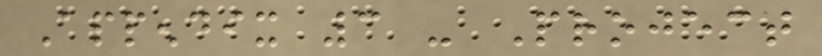Appendix 3 - Project
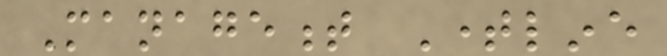Management Timeline
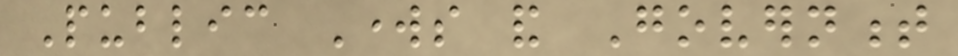Public Works and Government
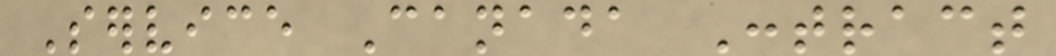Service Canada Contract
